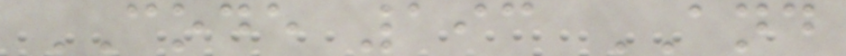CODE 193 AND
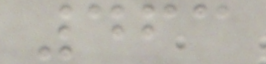463
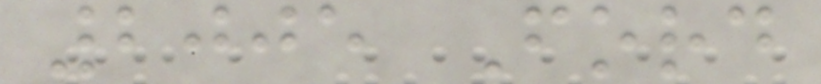2005 Ford
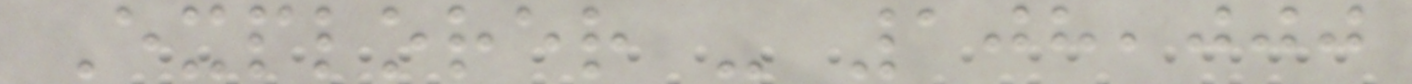Explorer - 108,000
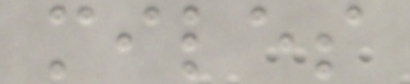miles
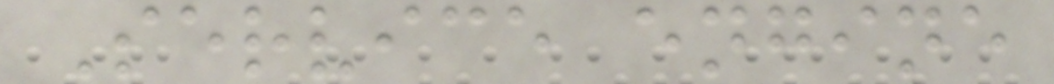Service engine
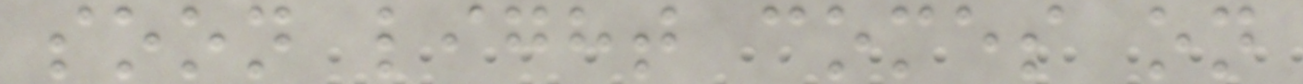soon light comes on
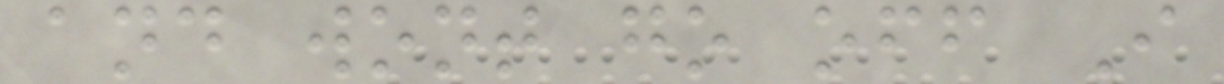and wont go off I
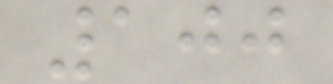100
